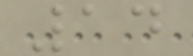14
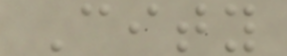City
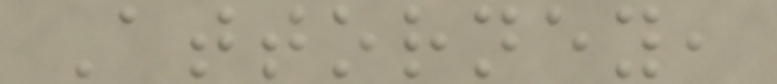Attorney,
